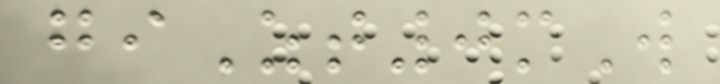giZt0mW
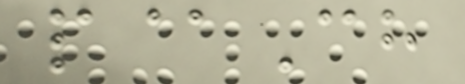p@Ch
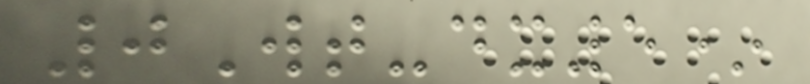0Wt-dx5*
